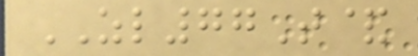ZL77T&
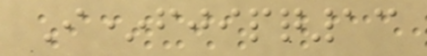I*fjipq13
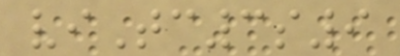viTc3s9
